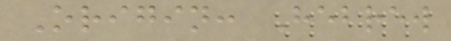Origin: Hebrew
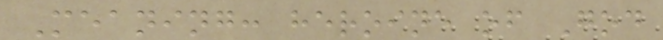Meaning: heroine of God
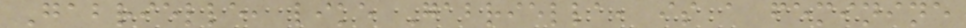Gabrielle, like Gabriella, is a feminine
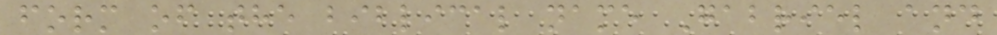form of the biblical name Gabriel and
